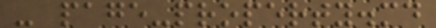- page-property.md
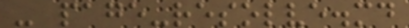- page-resolve.md
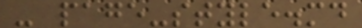- page-style.md
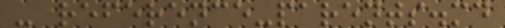- reference-parents.md
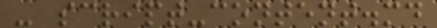- script-content.md
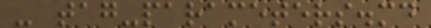- tag-parameters.md
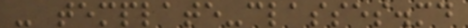- template-classes.md
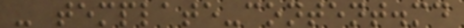- template-content.md
